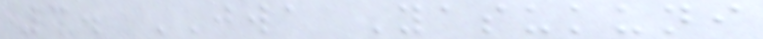3. JWA Yasukuni
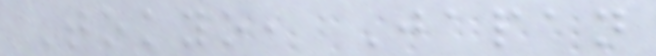Tokyo, Japan
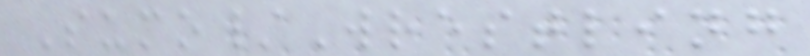Sumo/Wrestling
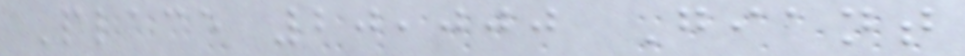Place 20,000 Giant
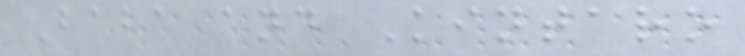Baba and Kintaro
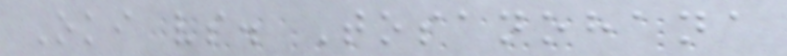Oki vs. Tosanohana
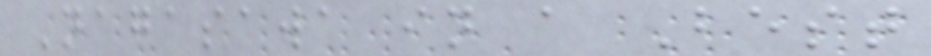Nagasawa in a Best
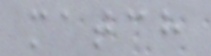match
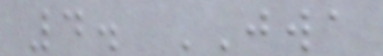4. JWA
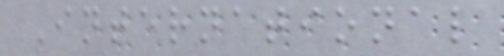International
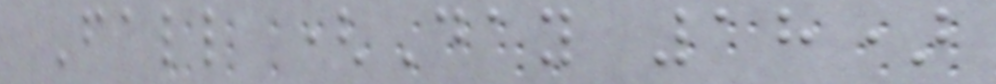Fall (Day 18)
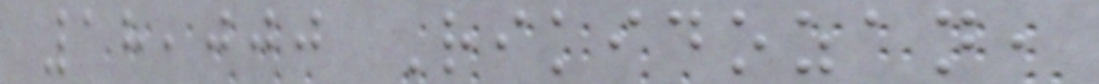18,000 Rikidozan,
